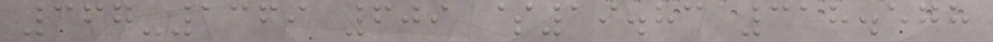367-1369 609 $19.83 318.578
